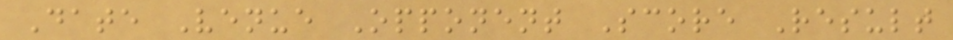Date Venue Opponent Score Result
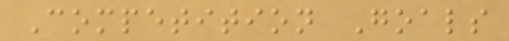Competition Goals
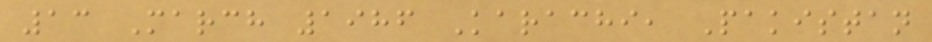13 March 1986 Karachi, Pakistan
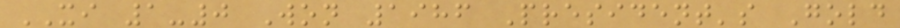XI 1-0 Won 1986 President's Gold
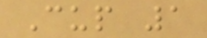Cup 1
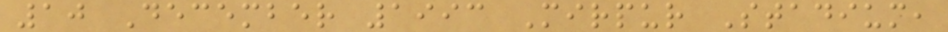10 December 1993 Mirpur Stadium,
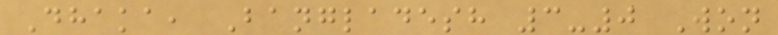Dhaka, Bangladesh 3-0 Won
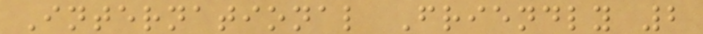International Friendly 2
